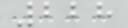228
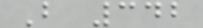B 342
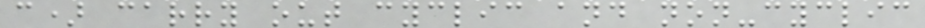c) carry out cyclic and non-cyclic
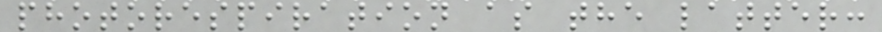photorespiration as the latter:
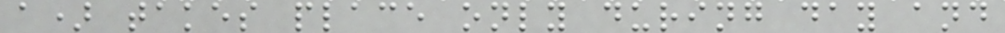a) takes place only during day and
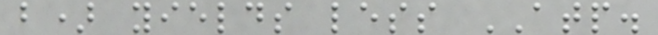b) yields less ATP.
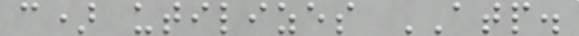c) utilizes ATP.
